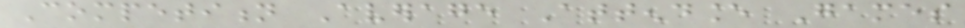Competition Average Attendance Games
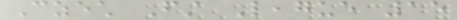Czech First League 15
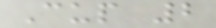Cup 2
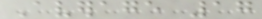Average 17
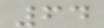64
